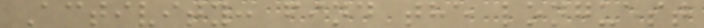Activity: find the longuest
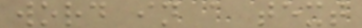word in a text
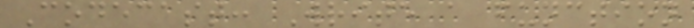Codecast: Write a function
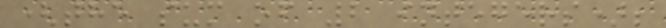(the sum of 2 integers);
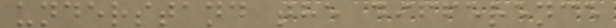understand the difference
